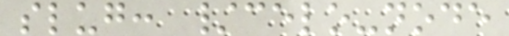slug: /celo-node
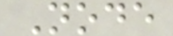Node
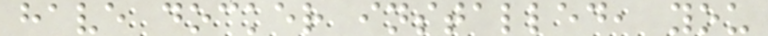have docker installed, you
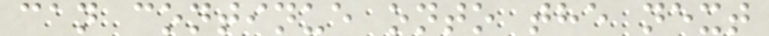can continue onto the next
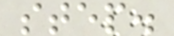step.
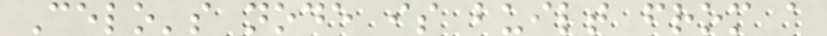Celo's node is built from a
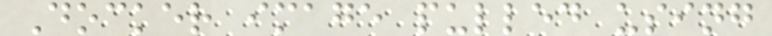Docker image pulled using
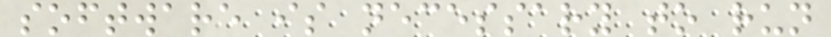software is necessary to run
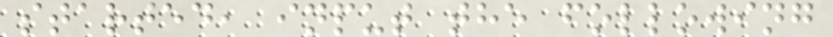started, input the following
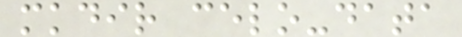mkdir celo-data
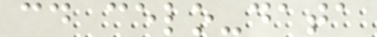cd celo-data
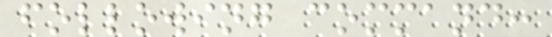following command:
